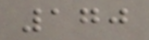170
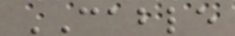CABLE
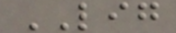LIG
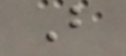B
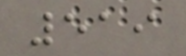519
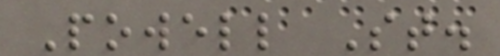Powell St.
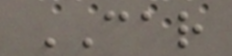CAR
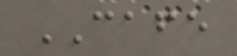CAFE
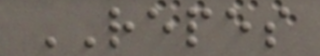REPES
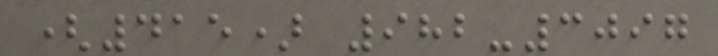(415) 982-3097
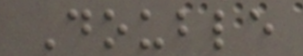Double
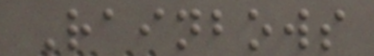Rainbows
